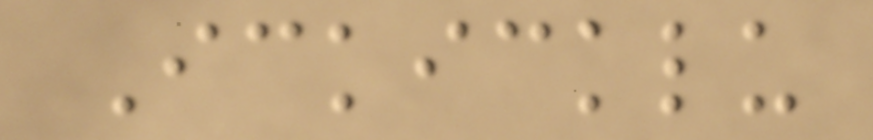Ickicklu
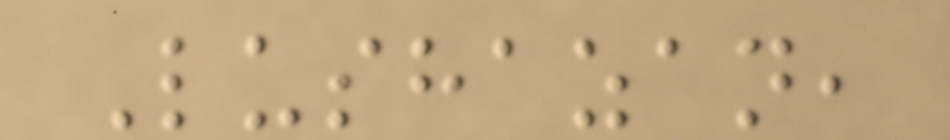Lushazan,
